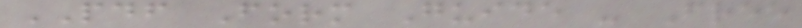PDF Form Guide - Free
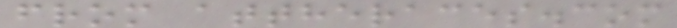from attheraces.com
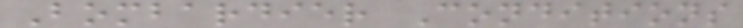Bombardier Conditions
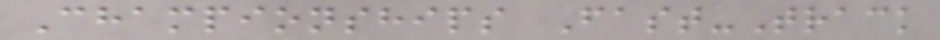Championships Fast-Track
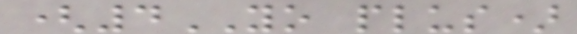(4YO plus)
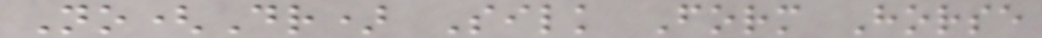No(Dr) Silk Form Horse
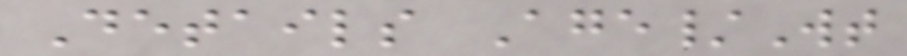Details Age/Wt
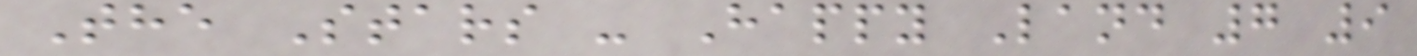The Stars - Happy Land 7 9
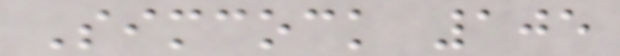Simcock 105
